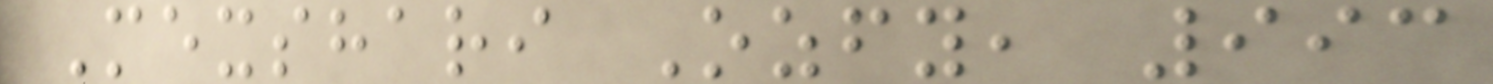Mexshari Ozfy, 993
